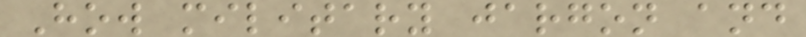How military jargon and
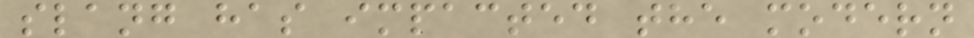slang has impacted the modern
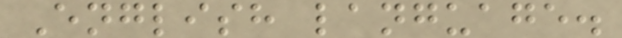English language.
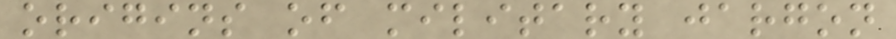origins of military jargon
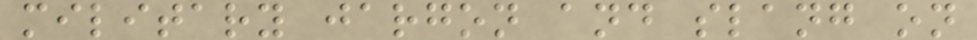military jargon and slang on
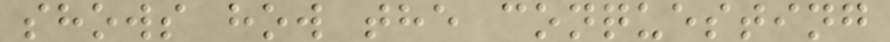shows how the conquesting
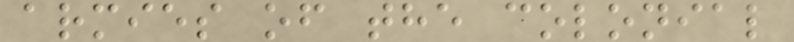armies of the colonial
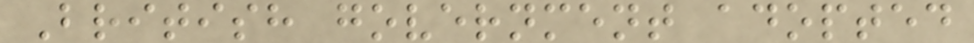British government adopted
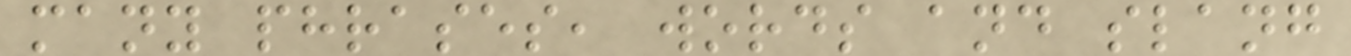many phrases, words and slang
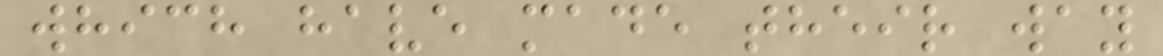which have made their way
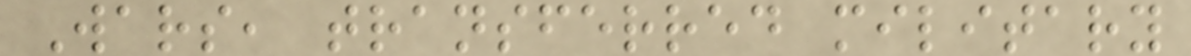Wars, transferred military
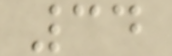34
